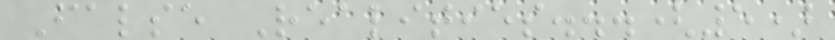False Realities...(5)
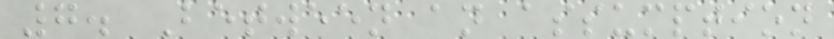7. Between an assumption
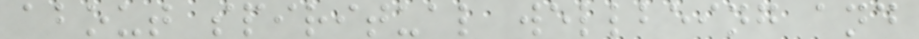about spiritual wellbeing and
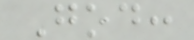God:
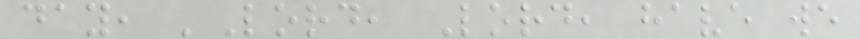day, 'Lord, Lord, have we
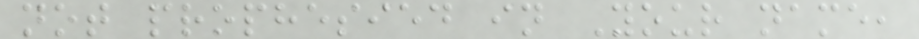not prophesied in Your name,
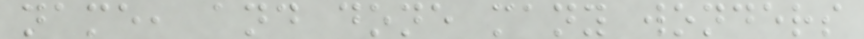name, and done many wonders
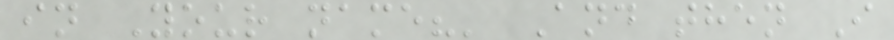in Your name?' And then I
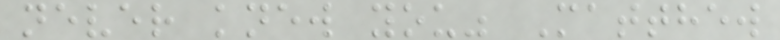never knew you" Matthew
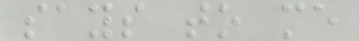says to me
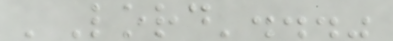'Lord'..."
